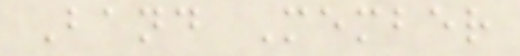Band Member
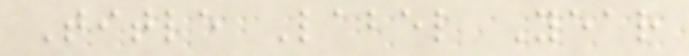Title Label Year
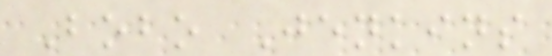Bobo Jenkins
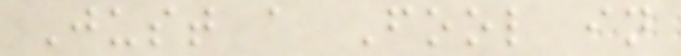Just a Fool in
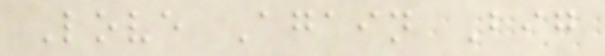Love Again Big
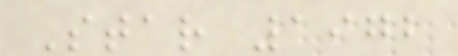Star 1972
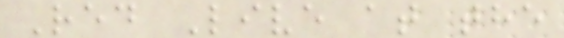Red Live at the
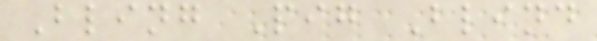Bling Pig Blind
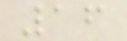16
